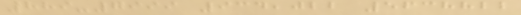889-7999 934,022 5638822
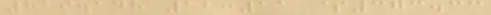819.148 12:11 $373.33
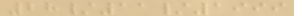28/11/1999
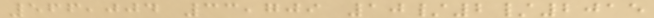566,004 33,709 10/2/2015
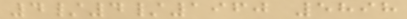4/4/1960 5898
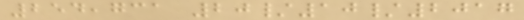254,731 20/10/2017
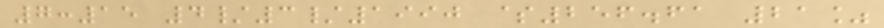7:15 4/3/1990 $256.61 21%
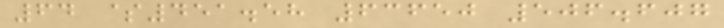64 $451.58 63650 506.607
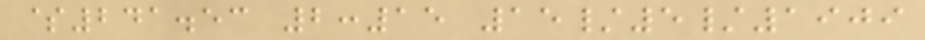$241.53 2:15 15/5/1909
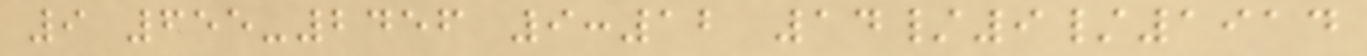9 655-2456 9:12 14/9/1914
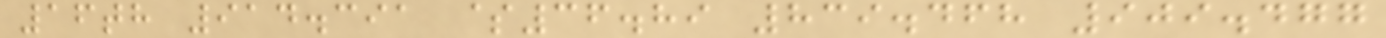16th 914.391 $36.89 839.468 909.477
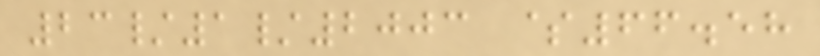23/1/2003 $66.58
